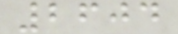2604
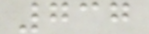737
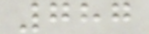787
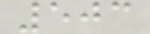503
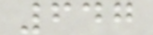647
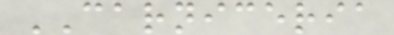CARNICERIA
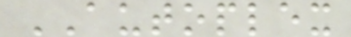AUTOPLEX
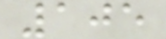105
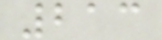213
